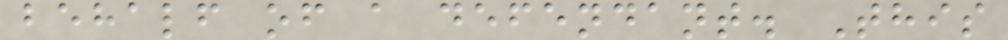behalf of a defendant. This
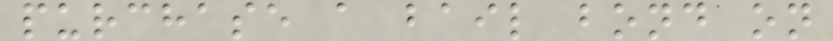purchase a bail bond on
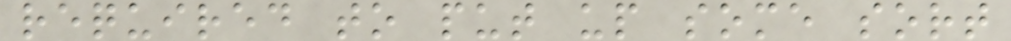required to put up some sort
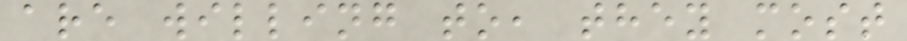are willing to, they most
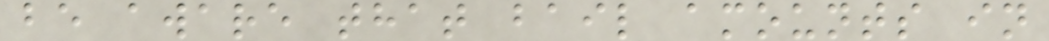be aware that bail amounts in
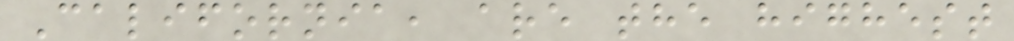California, are the highest
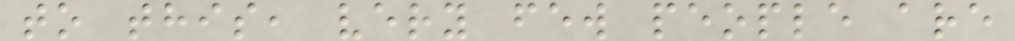to this, very few people are
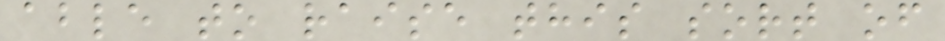able to raise this sort of
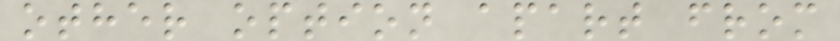other option apart from
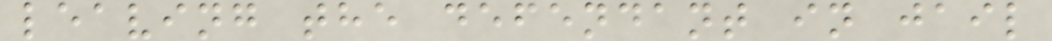leaving the defendant in jail
